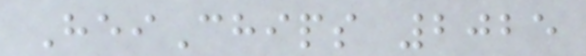HeiChips 2025
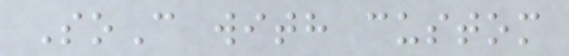SoC with custom
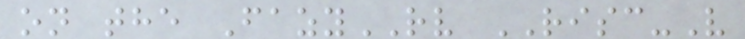on the FazyRV RISC-V
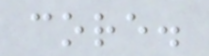core.
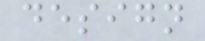design
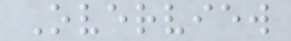Overview
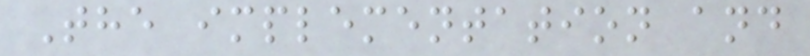The implementation and
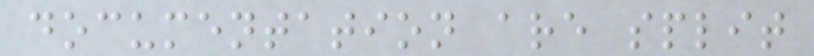documentation are split
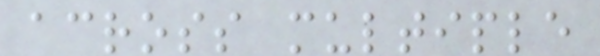across multiple
